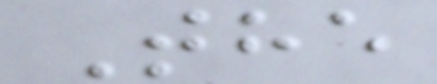The
